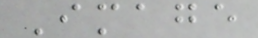Image
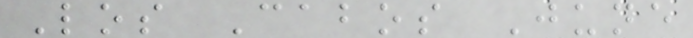Los Cabos June
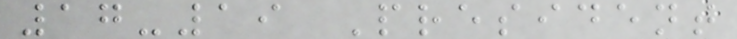17-19 President
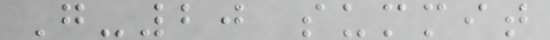G-20 summit
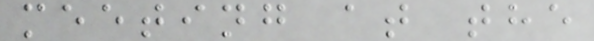meeting at the
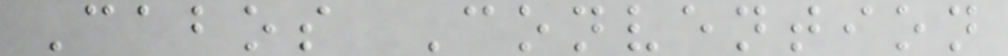Cabos Convention
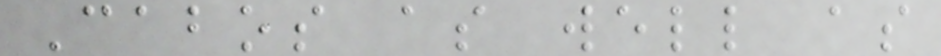Cabos as well as
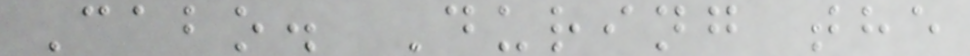Cabo. During the
